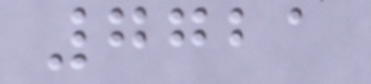7721
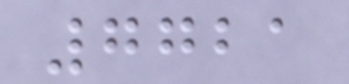7721
